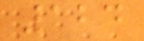124
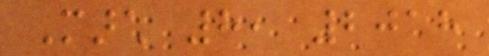March 8, 2018
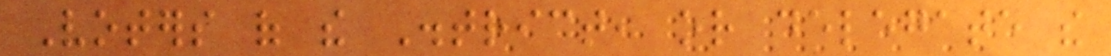Voters of the District, or delegate the
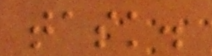task.
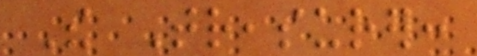The Treasurer:
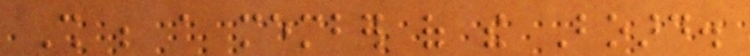Shall be a member of the Board.
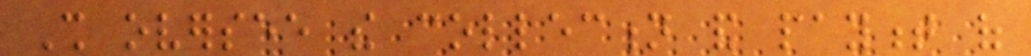Shall oversee the collection and payment of
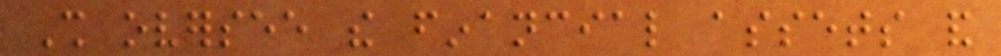Shall oversee the financial assets and
